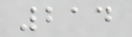214
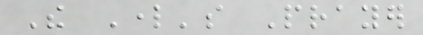The Lord's Prayer
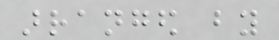arranged by
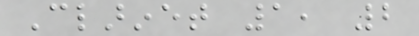Clarinet 1, 2
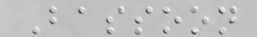Bassoon
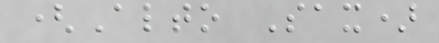(Alto Sax)
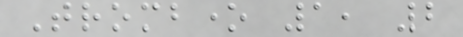Trombone 1, 2
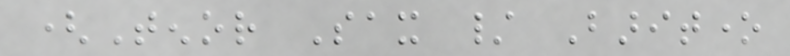(Tenor Sax / Baritone
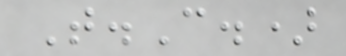T.C.)
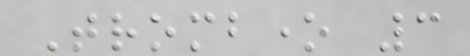Trombone 3
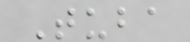Tuba
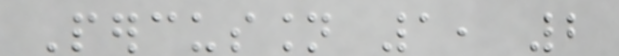Percussion 1, 2
